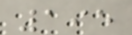195
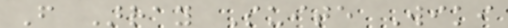From Array Suite Wiki
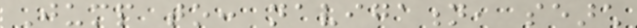Jump to: navigation, search
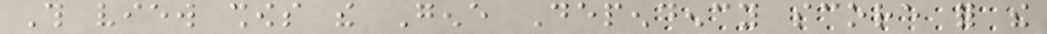This view shows the Gene Dependency score for the
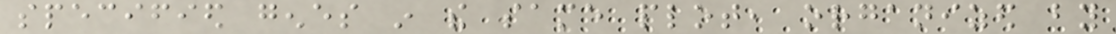specified genes in the same plot, organized by
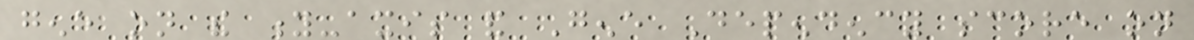gene on the y-axis and Gene Dependency score on
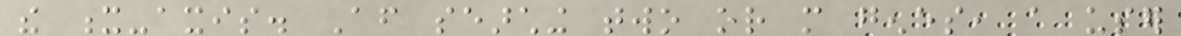the x-axis. After searching two or more genes, a user
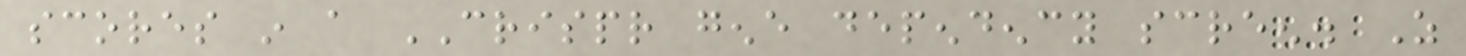scores in a CRISPR gene dependency screen. As
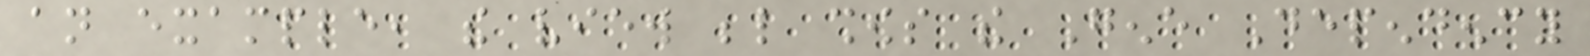an example, the view below shows the Gene Dependency
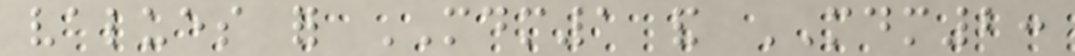values for MDM1 and MDM2:
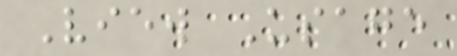View Usage
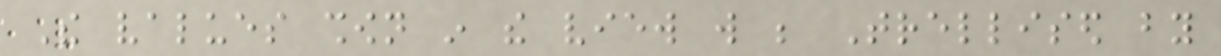The values shown in the view will be Trellised by
